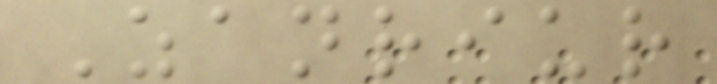Zanriur
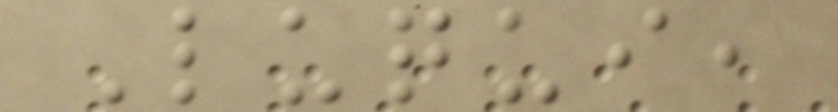Luqui,
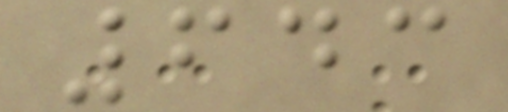643
